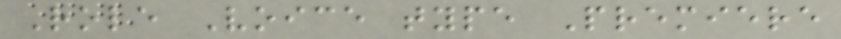Role Voice type Premiere
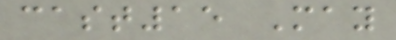cast15 May
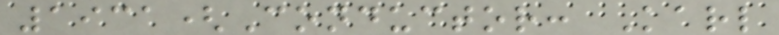1931(Conductor: Karl
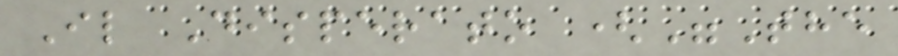Il Disperato ("The
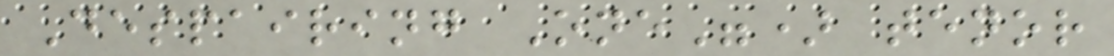Despairing One") tenor
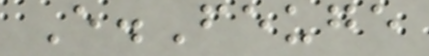E.Feuge
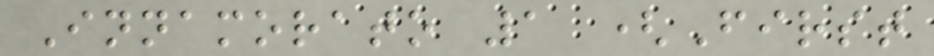Innamorato 1 (First
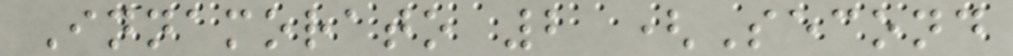Innamorato 2 (Second
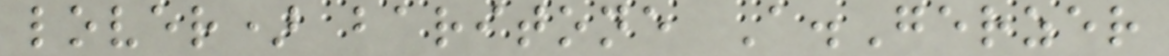lover) baritone A.Gerzer
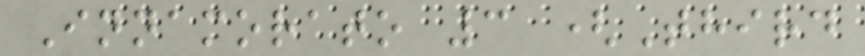Innamorato 3 (Third
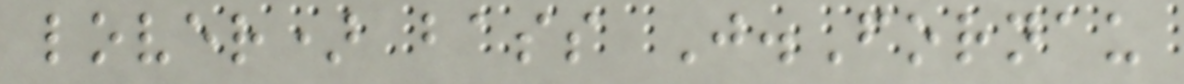lover) bass J.Fornau
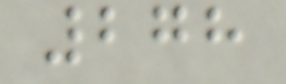278
